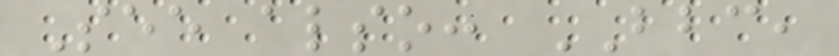See also: BBC,
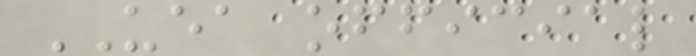UEA official
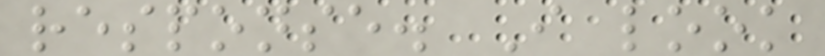response. I look
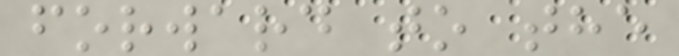forward to the
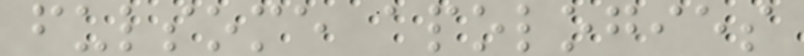fulsome apologies
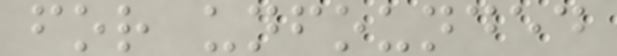for unfounded
